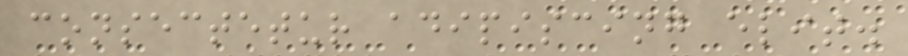consectetur adipiscing elit.
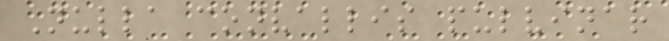Nulla convallis pulvinar
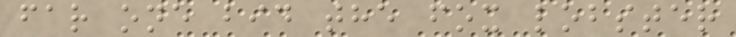far one bid the fox lobster
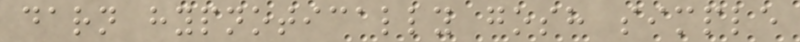darn hypnotically gosh simple
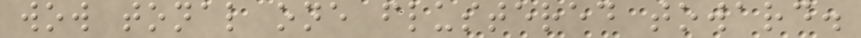wow tonal one flustered toward.
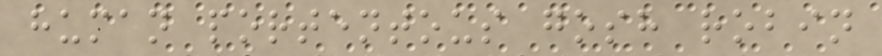human portentous gosh robin
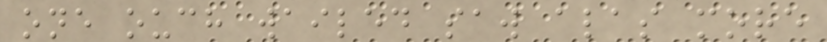one ouch wailed saw alas more
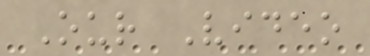Our Video
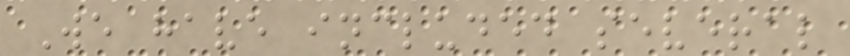We have included several
